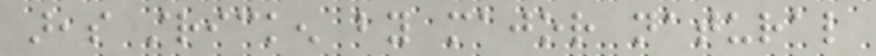areas stricken by major natural
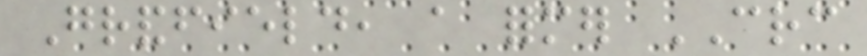Grandfield, a former CRC
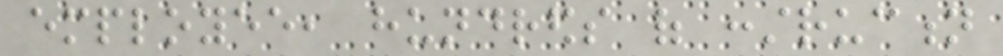employee, hundreds of construction
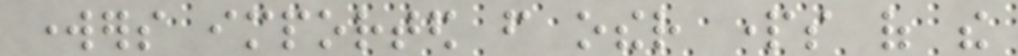workers imported from other parts of the
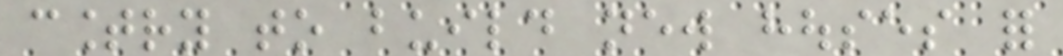country to build new houses for
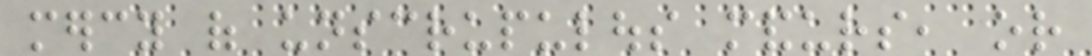mercy of unscrupulous mandurs, or
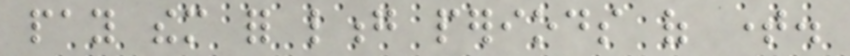pay them for long periods of time.
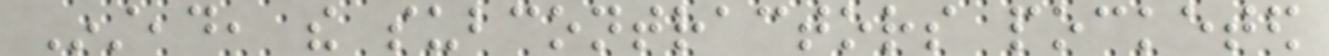Instead, the subcontractors pocketed
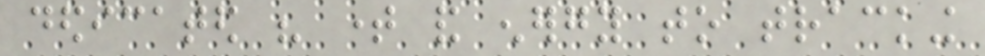dedicated his time and energy to tracking
